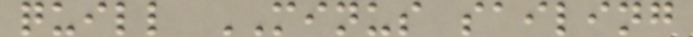quill MINUS sailing
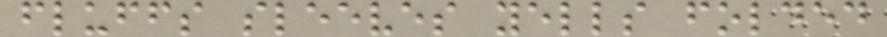fluffs sleeves yells folded
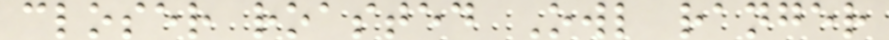closer roasted Owl ranger
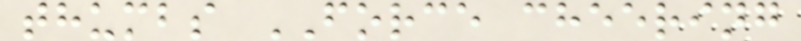thumbs FORCE cheering
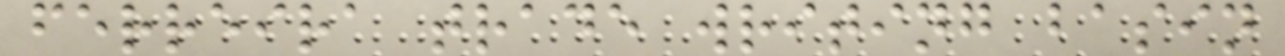ferreira trade writing basin
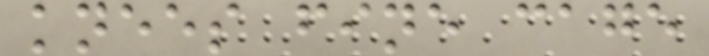knees fine cage
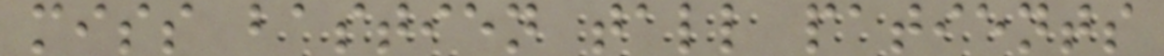miss bastien tall patients
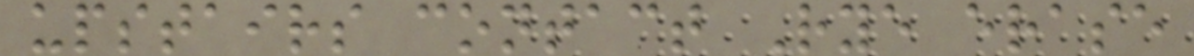upstairs contact Rye erase
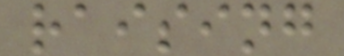raising
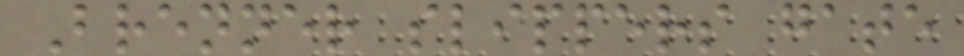Brenner slippers gate
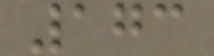173
